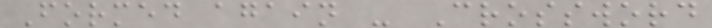Formed again - Crossword
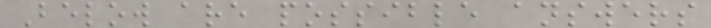Below are possible answers
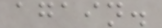again.
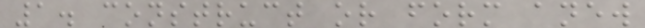1. construct or form anew
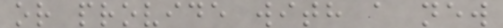or provide with a new
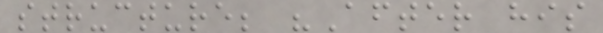structure; "After his
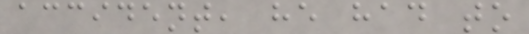accident, he had to
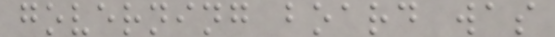governing board was
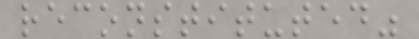reconstituted"
